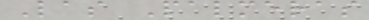Las Palmeras
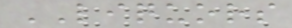LIQUORS
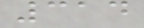314
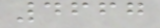4667
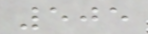505
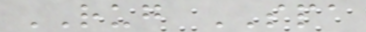RUG SPA
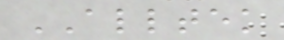ALLTEK
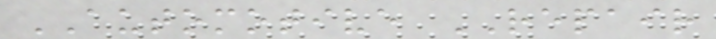AUTOMOTIVE REPAIR
